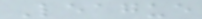League
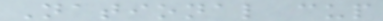National cup
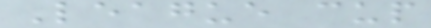League cup
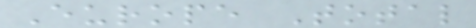Europe Total
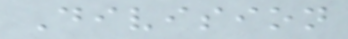Division
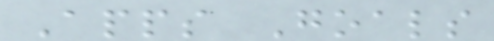Apps Goals
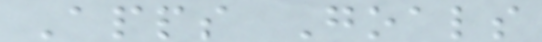Apps Goals
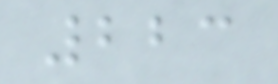223
